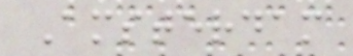Amsterdam
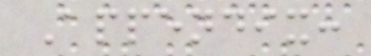Appendix:
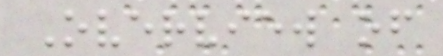Overview of
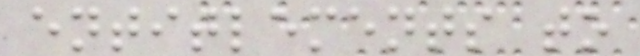entitlements to
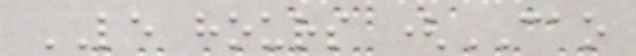LE hours (CAO
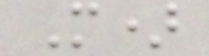M)
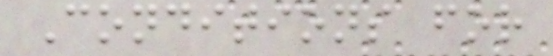Conditions for
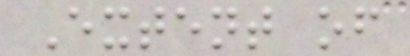Extent of
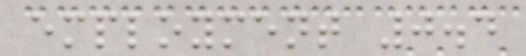employment 0.4
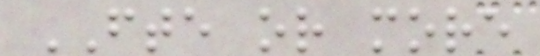FTE or more
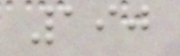190
